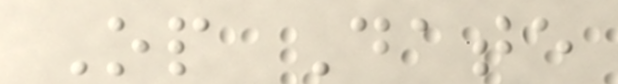Op Date
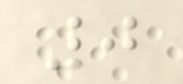0
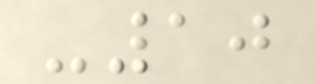-10
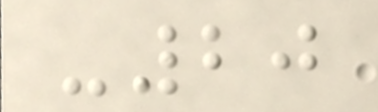-20
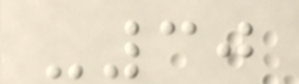-30
